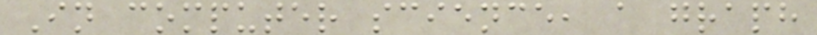In computer science, a graph
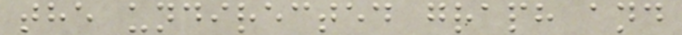the undirected graph and
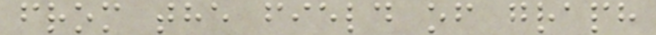from the field of graph
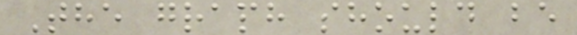The graph should be
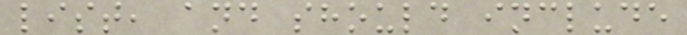list, and should include
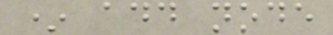* add node
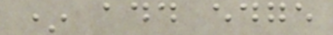* add edge
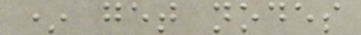* get nodes
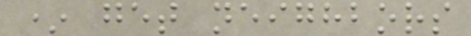* get neighbors
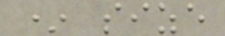* size
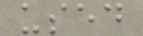used
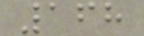168
